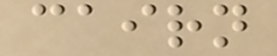cairn
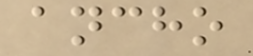ancho
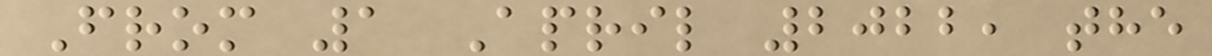From 1 April 2022, the
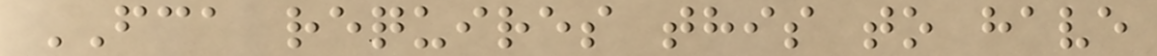FCA requires this to have
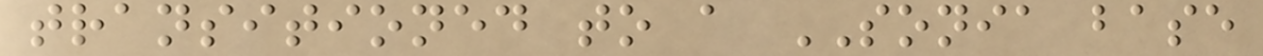transitioned to a SONIA base
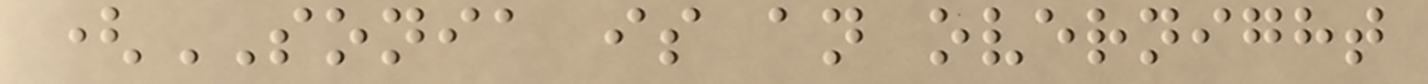(SONIA is an overnight
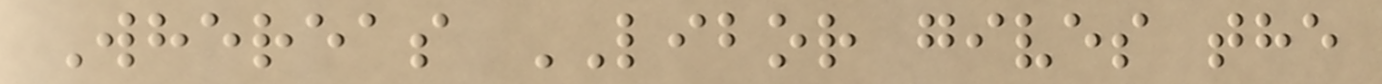Whereas LIBOR gives the
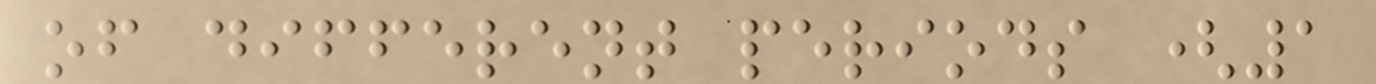of different periods (1
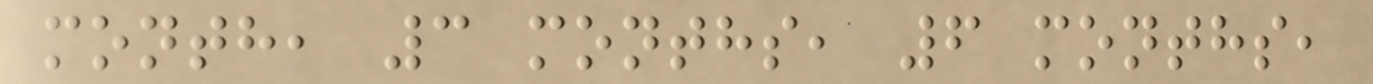month, 3 months, 6 months,
